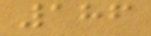186
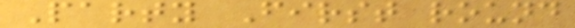Party First round
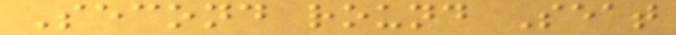Second round Seat
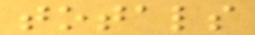totals
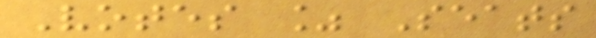Votes % Seats
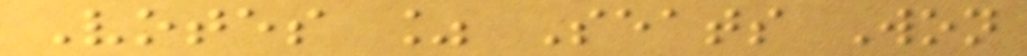Votes % Seats Won
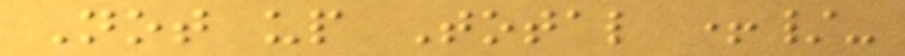Not up Total +/-
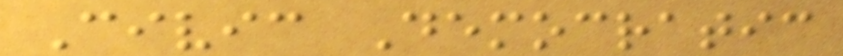Civic Democratic
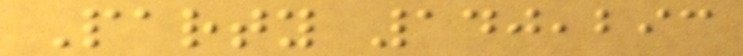Party 140,293
